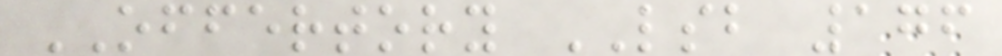OFFERTORY LSB 176
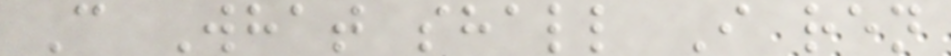C What shall I ren
